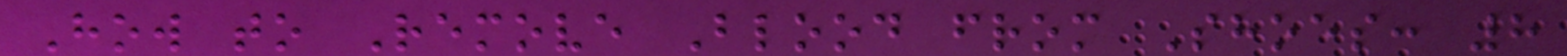How to Remove Blood from Shoes: 8
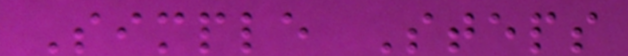Simple Steps
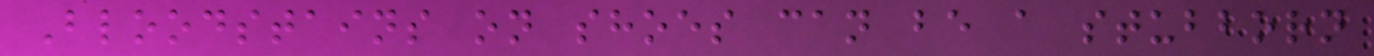Bloodstains on shoes can be a stubborn
